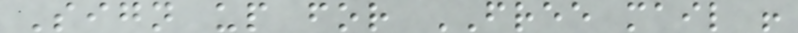Sign up for FREE mail !
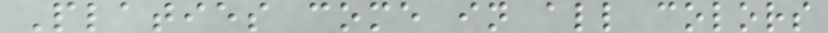Platies come in all colors
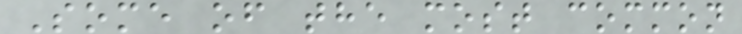Some of the most common
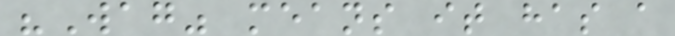"Wag" means it has a
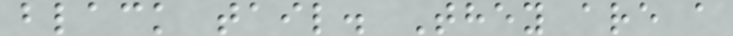black tail. They are a
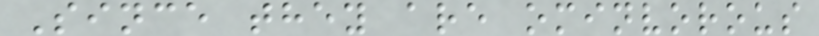Since they are ominvorous
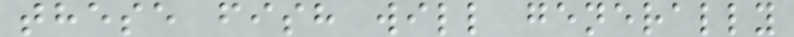these fish will generally
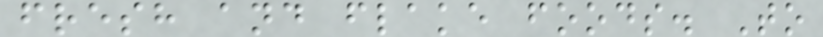fresh and flake foods. To
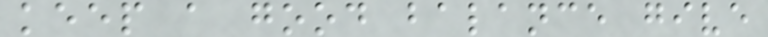keep a good balance give
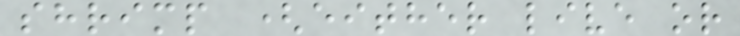shrimp (either live or
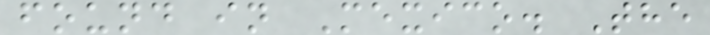found in Mexico. The
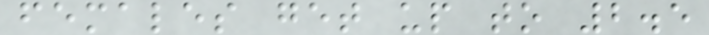females get up to 2.5
